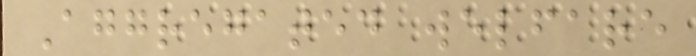Aggregated welfare
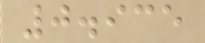0.935
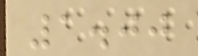1.00
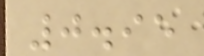0.95
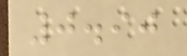0.90
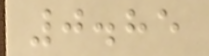0.85
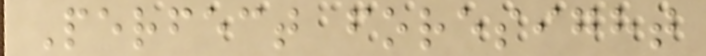Perfect foresight
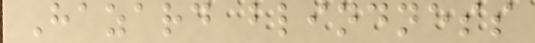Hazard blindness
